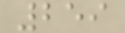259
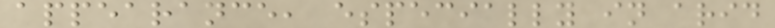appearance, especially in arid
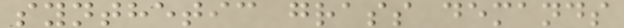synthetic grass demands
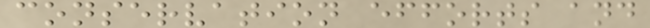conservation efforts and
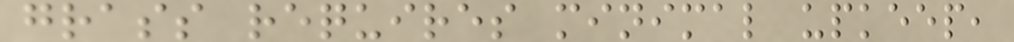grass requires minimal upkeep,
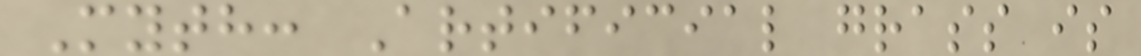Myth: Artificial grass is
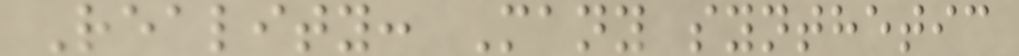Reality: Many synthetic
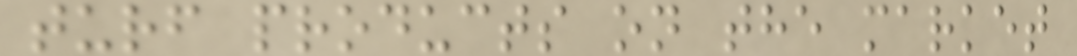turf products on the market
